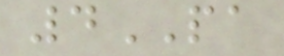4PA
